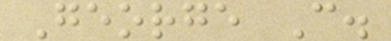George C.
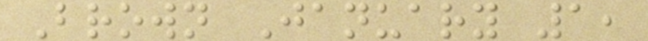Brown January 1,
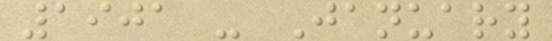1901 - January
